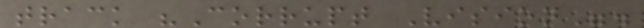track "Corrupt Vision".
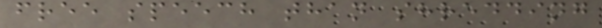free speech than shredding
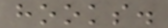hooks.
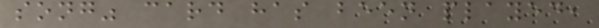song" card has been played,
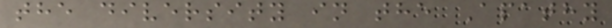the diversity in the Apathy
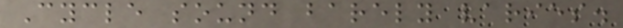Cycle sound barely varies.
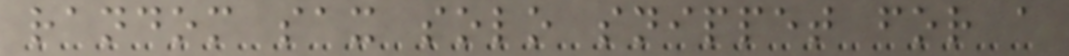random sax solo snippet for a
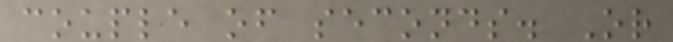couple of seconds. Or
